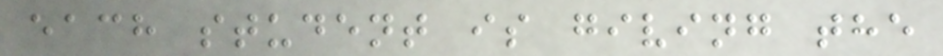each student is giving the
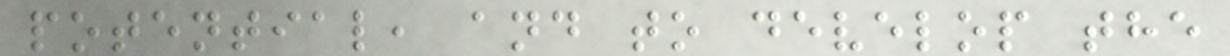potential, and to develop the
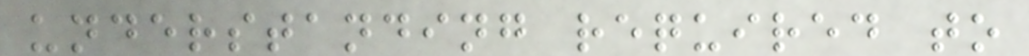understanding required to
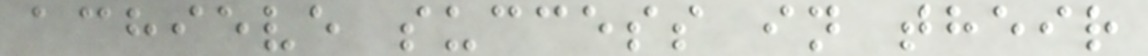achieve success in their
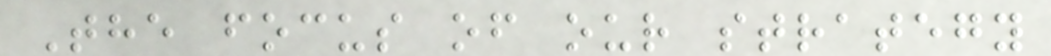The focus of our strategy
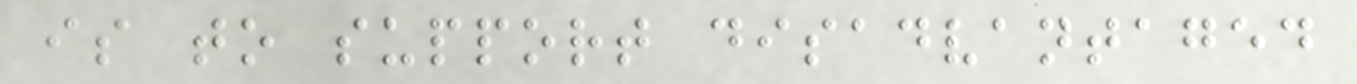is to support disadvantaged
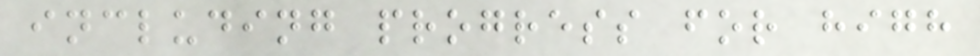including progress for high
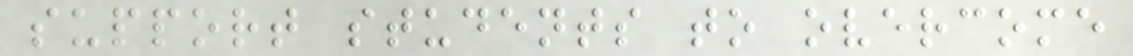support students to overcome
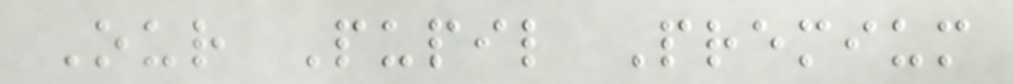Our Pupil Premium
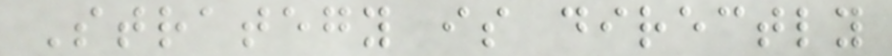Strategy is directly
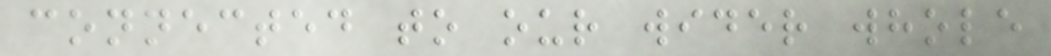connected to our wider whole
